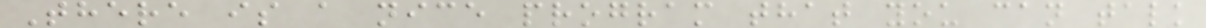There is a nice program that you can talk
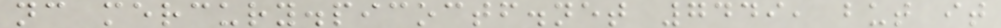nc mercury.picoctf.net 7449, but it
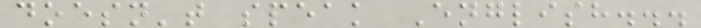doesn't speak English...
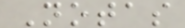Notas
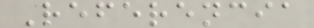Referencia
